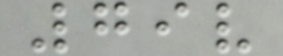79v
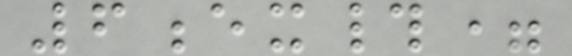6ex#=
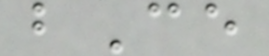bCe
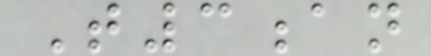T3an
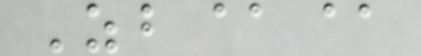Zb@@
